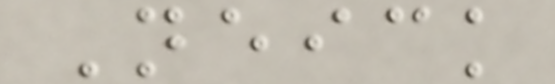Neick
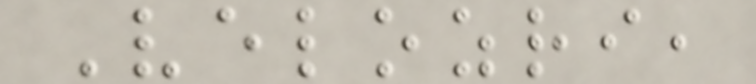Velozri,
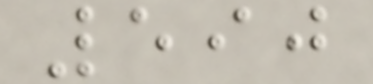590
